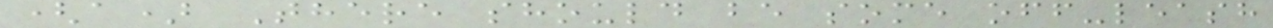(a) There should be some off-leash
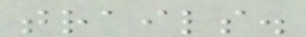trails.
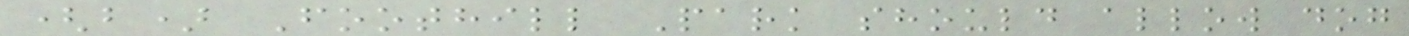(b) Foothill Park should allow dog
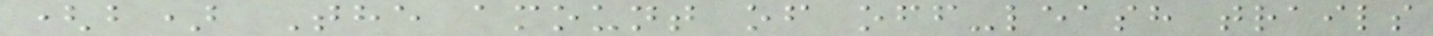(b) The amount of off-leash trails
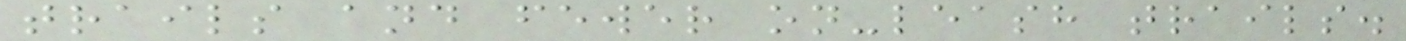trails and fewer on-leash trails.
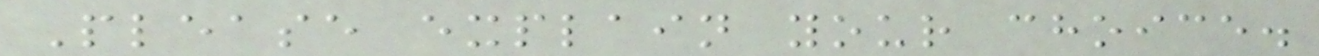Please explain your choice.
